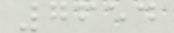7654
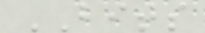BITS
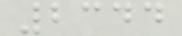2344
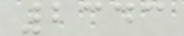2343
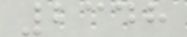2348
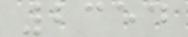2354
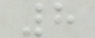8
